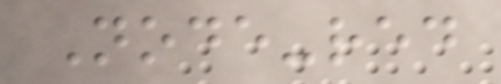Node-red
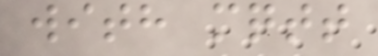with mqtt
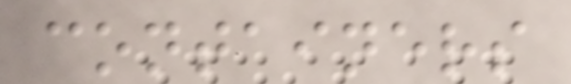containers
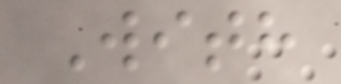With
